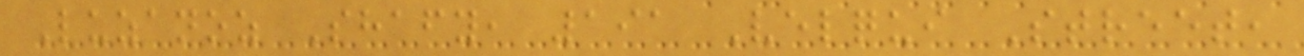Luzanoz Shafy, 191 Velqui Street,
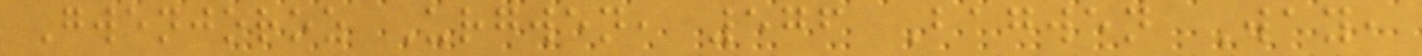Gwenjoroz Urgwen, 576 Bagwen Way,
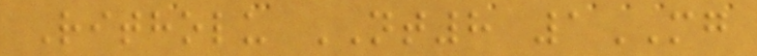Ritholu NT8 1MG
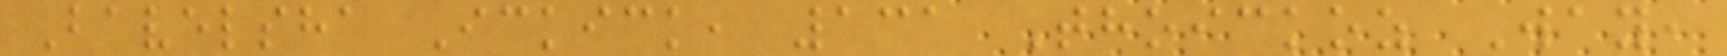Bavelsha Ickick, 131 Thoickoz Way,
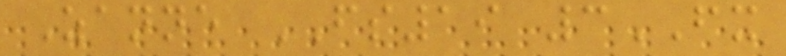Zanne FS19 3FX
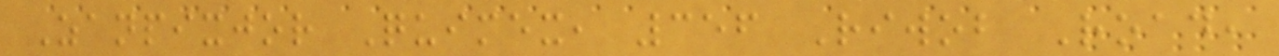Zanpixjor Quimex, 356 Riwob Road,
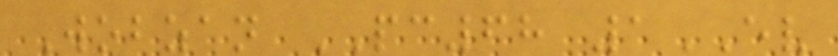Wobzan PC68 1EV
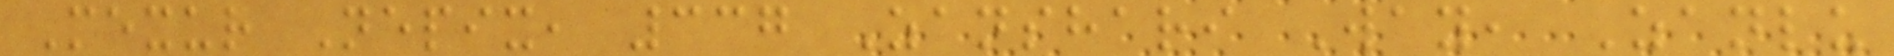Mexur Nepix, 337 Zanshari Way, Zanlu
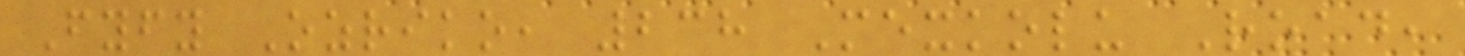Fyfy Ozriko, 238 Mexkolu Road,
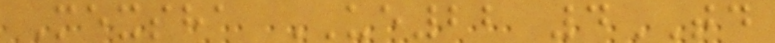Mexsha UE22 4TD
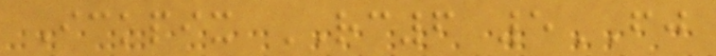Ickpix RC6 5FJ
